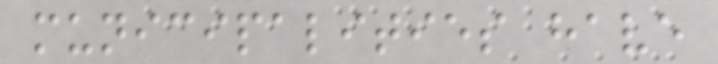municipalities have
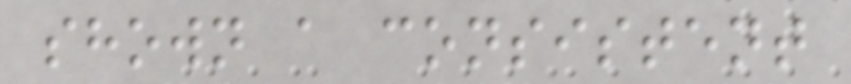shown a consistent
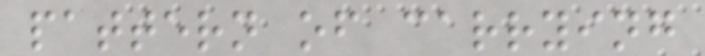pattern of carrying
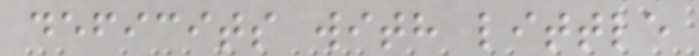deficits with little
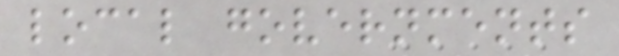local governments
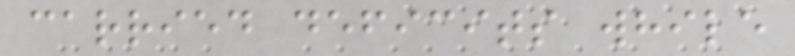carried deficits while
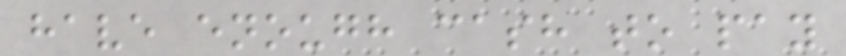have enough cash to pay
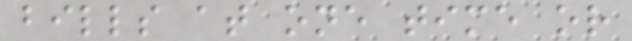bills at one time or
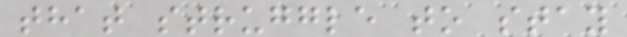that struggle to stay
